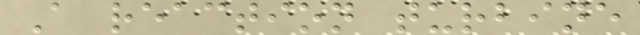A reaction turbine
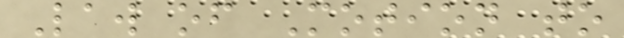Law of Motion to
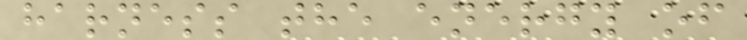harness the energy of
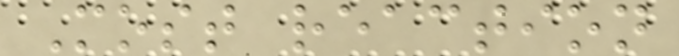Most reaction
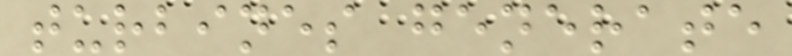turbines generate
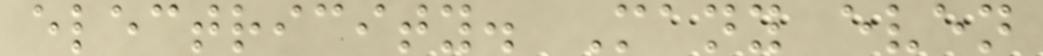electricity. Many even
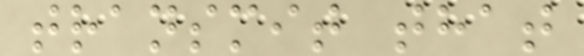transmit that
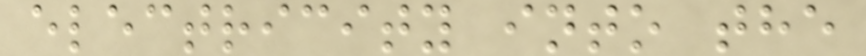electricity into the
